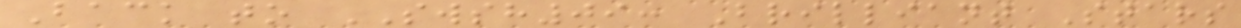Back to SWSH09: Brilliant Stars
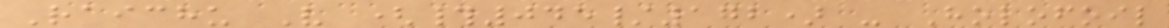Raichu V (#045/172) - Holofoil
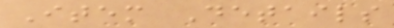Item Details
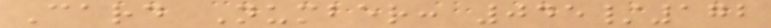Card Number: 045/172
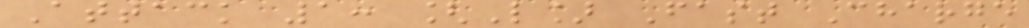Attack 1: [L] Fast Charge
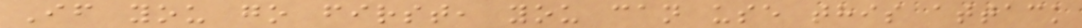If you go first, you can use this attack
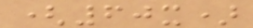(60x)
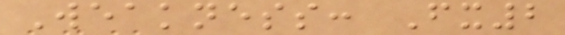Weakness: Fx2
